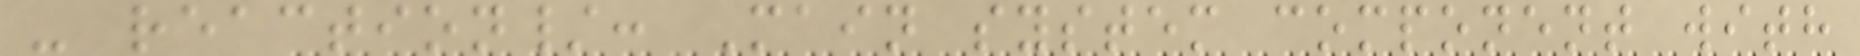- reaction/: Main system component with
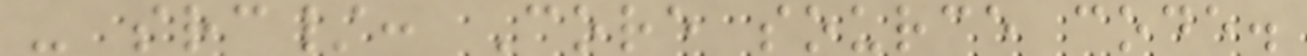- src/: Core source code.
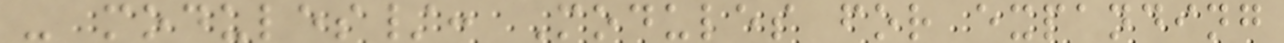- modules/: Modules for expanding
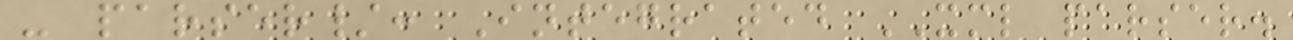- parser/: Integrated XML parser.
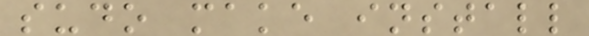sudo make install
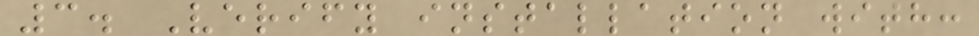3. Verify installation with:
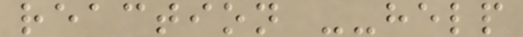reaction --help
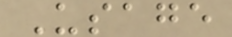Usage
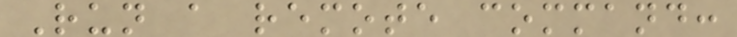Run a remote command:
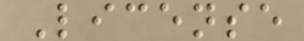License
